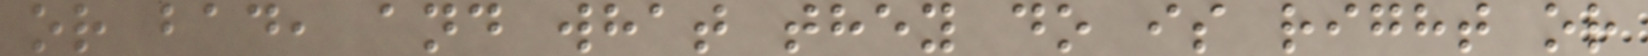or bad, and what they do is right or
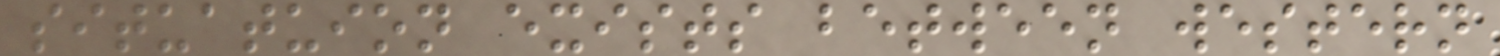situatuion exists between western
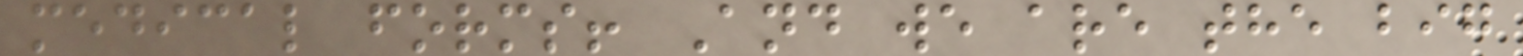medical forms! And we are the big
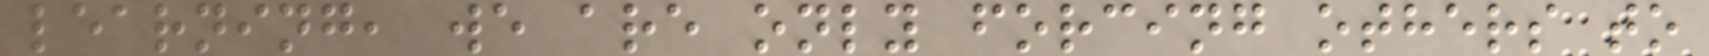learning, we are only forcing others to
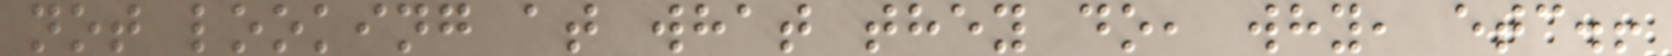not looking at what they do, why, etc.!
